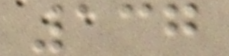137
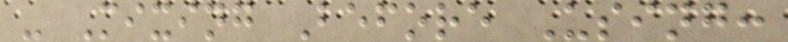- Mixing Before Using:
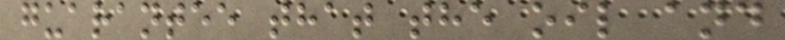guarantee that the oil and
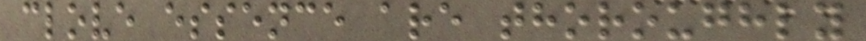clove essence are thoroughly
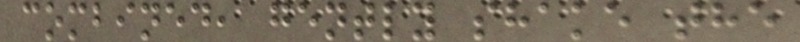combined, gently shake the
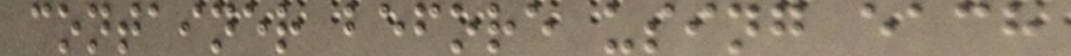container before using each
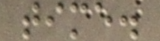time.
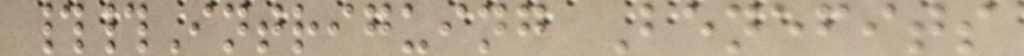##Intriguing Benefits
